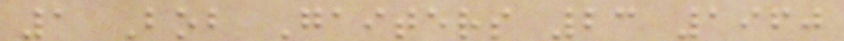1 Bob Gaiters 23 1960
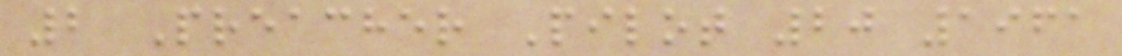2 Preacher Pilot 20 1961
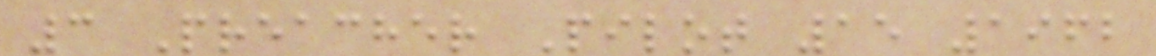3 Preacher Pilot 15 1962
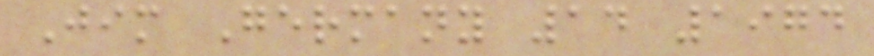Jim Germany 14 1974
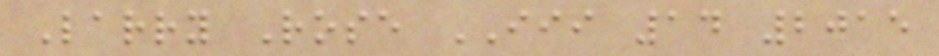Larry Rose III 14 2015
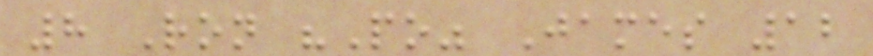8 Ron "Po" James 12
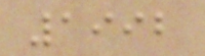1992
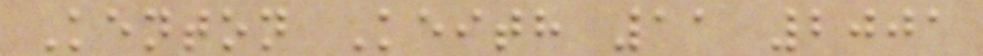Kenton Keith 11 2001
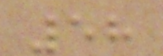58
